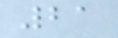21
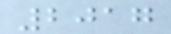2017
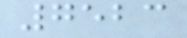7523
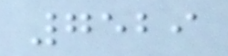7529
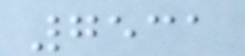7531
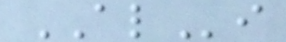ALi
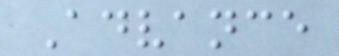Advance
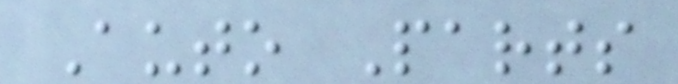Auto Parts
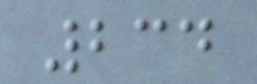234
